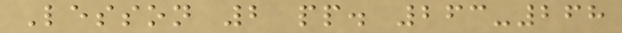Lesson 2 pp. 263-268
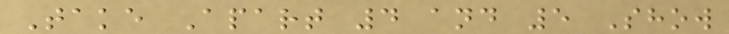Take Apart 4 and 5 Show
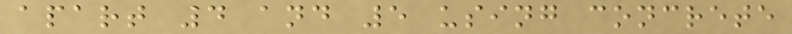apart 4 and 5 using concrete
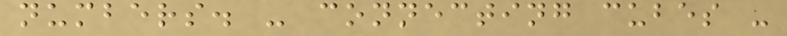numbers. - connecting cubes -
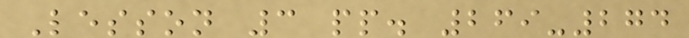Lesson 3 pp. 269-274
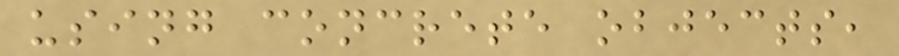using concrete objects,
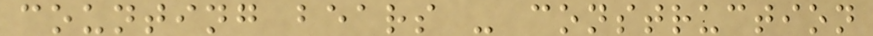counting bears - construction
